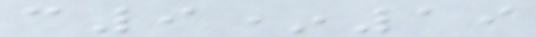c9*19
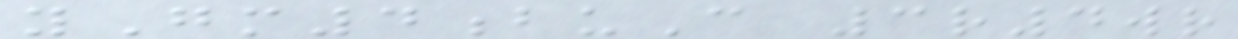yGm4buC 3r4wr
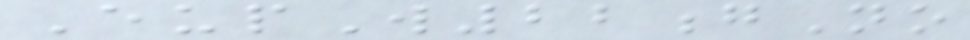EupW22gNo
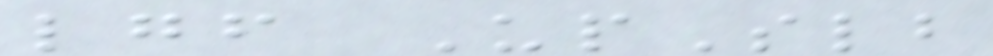lgf UpSlb
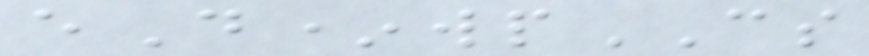eD*wpCS
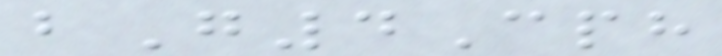bG4Cph
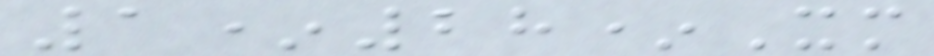1*28*Xm
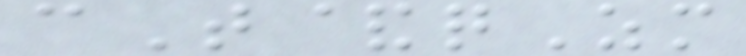cT&qZm
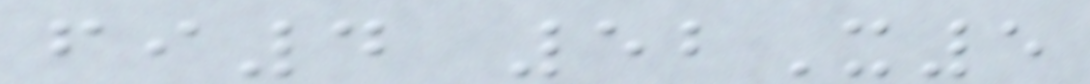fi4 52X5
